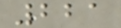221
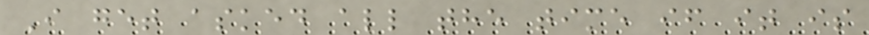I get asked all the time if it is
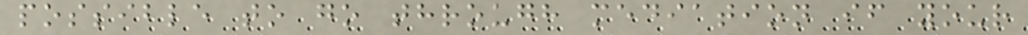possible to go through mediation if your
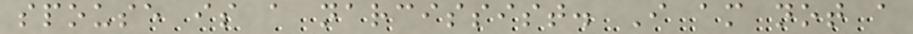spouse is a narcissist. I am not a
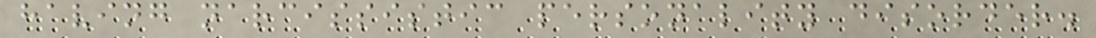having narcissistic personality disorder.
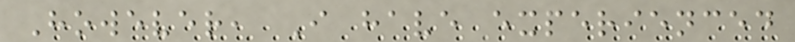However, I have experienced
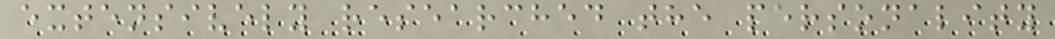extensively researched the personality
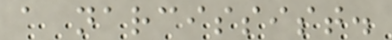a narcissist.
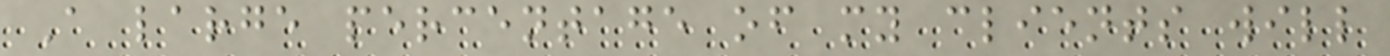A large percentage of my clients will
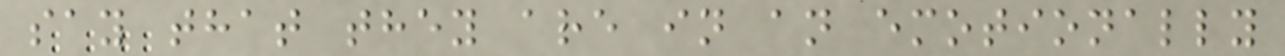say that they are in an emotionally
